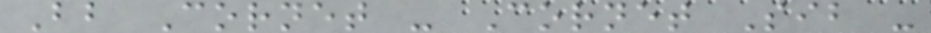Bb Cornet - Cornet Sib -
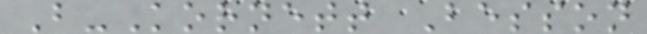B-Kornett Besson
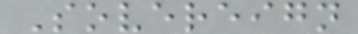Sovereign
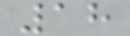18
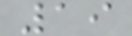19
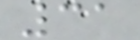31
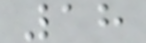18
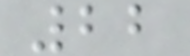22
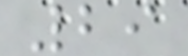29
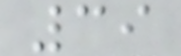39
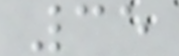35
